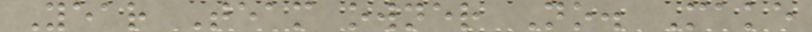Year Team owner No. Make
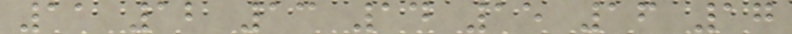11 12 13 14 15 16 17
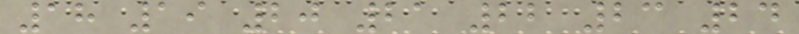18 19 20 21 22 23 24
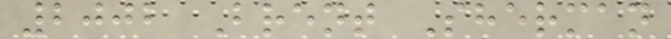2002 Brent Sherman
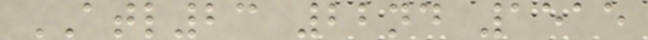ATL23 22nd 1515
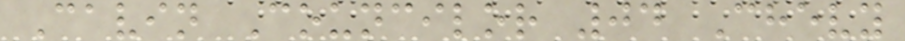Cavin Councilor 04 Chevy
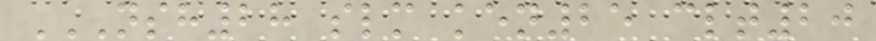NSH28 SLM KEN25 CLT20
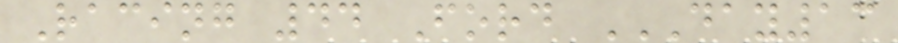Racing 44 Ford DAY13
